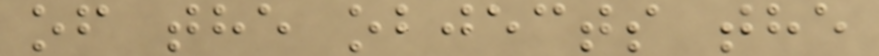of the objects the
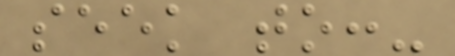seek to:-
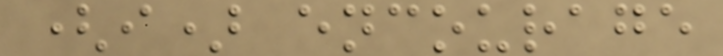(i) encourage
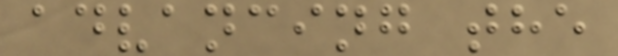advancing the
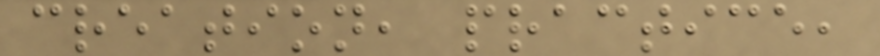creation, practice,
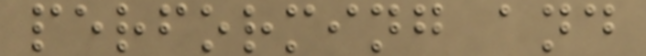performing and
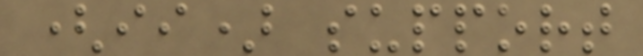(ii) support
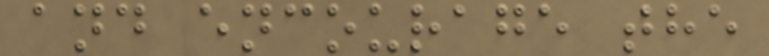and encourage the
